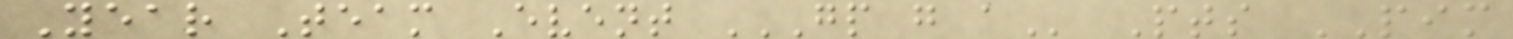Year Team Event GP G A Pts PIM
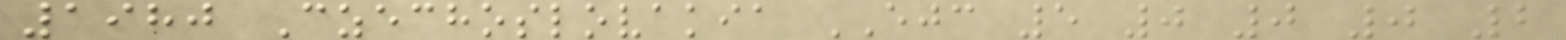1980 Czechoslovakia EJC 5 0 0 0 2
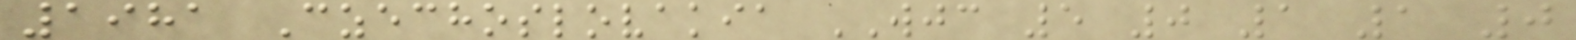1981 Czechoslovakia WJC 5 0 1 1 0
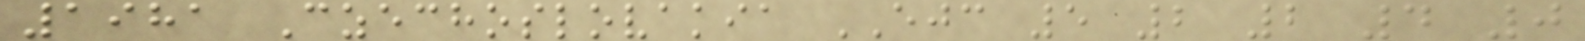1981 Czechoslovakia EJC 5 2 2 4 0
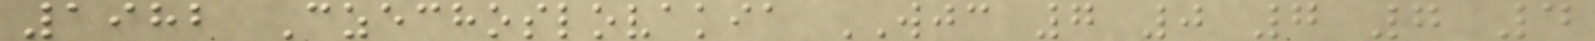1982 Czechoslovakia WJC 7 0 7 7 4
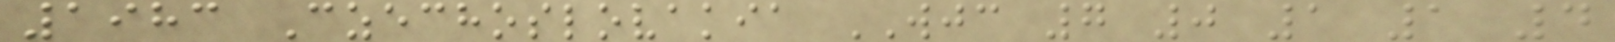1983 Czechoslovakia WJC 7 0 1 1 4
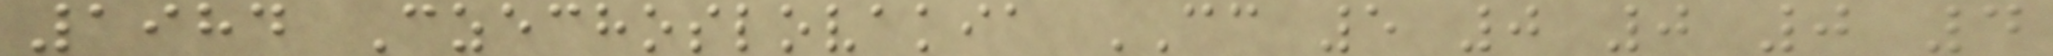1984 Czechoslovakia CC 5 0 0 0 4
